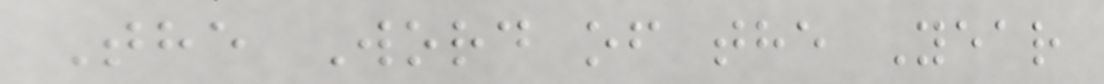The Word of the Year
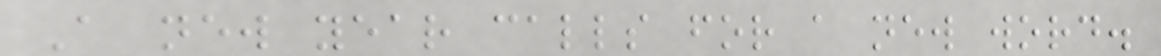A new year calls for a new word.
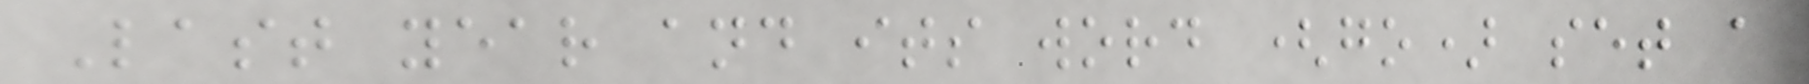Last year and its word (go) set a
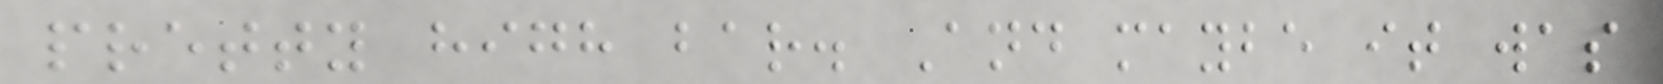pretty high bar. And maybe it was
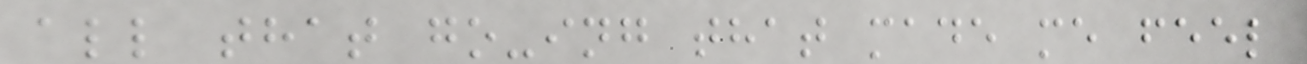all that go-ing that made me feel
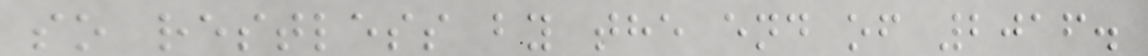so restless by the end of 2016.
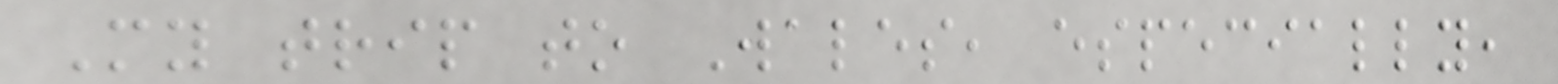My trip to Wales, especially,
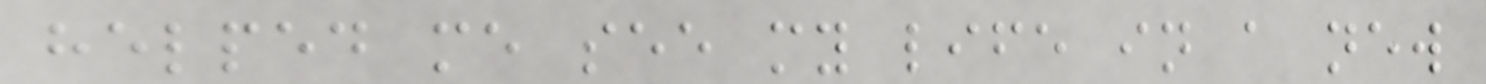helped me see my life in a new
